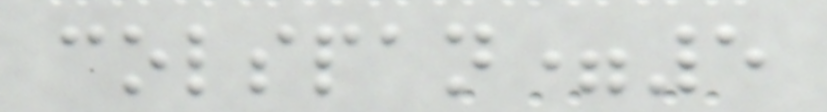colspan=5
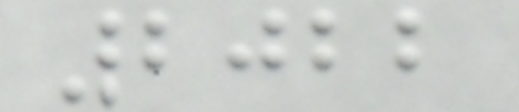2022
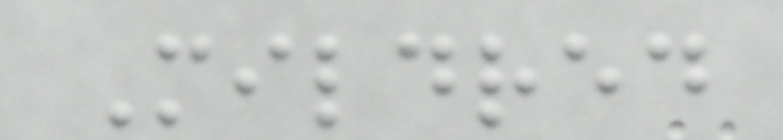Mildred
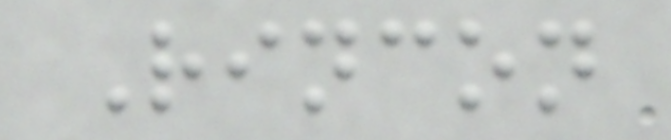Rincon
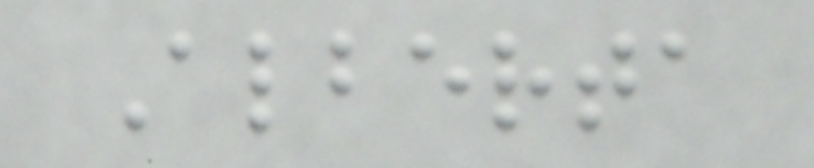Alberta
